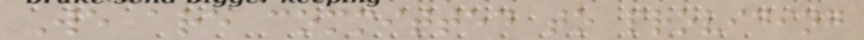We are committed to providing
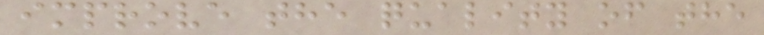improve the quality of the
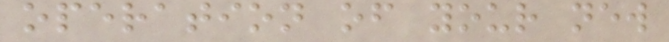operation of your new
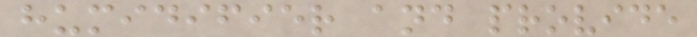humidifier and provide
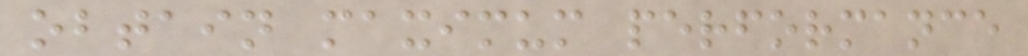obtain maximum performance
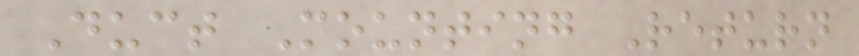Duct Mounting Return
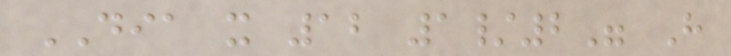DIA x 12 1/2" H
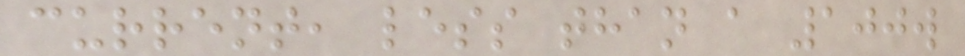current, less than a 100w
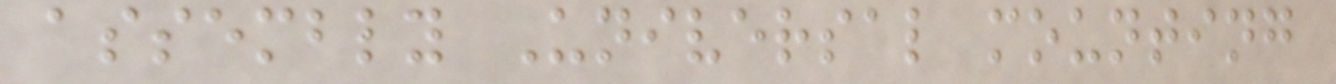assembly Universal mounting
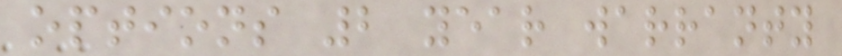options 2 year warranty
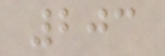203
